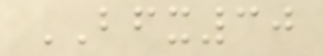BFX30
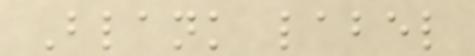Blank label
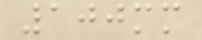100mm
